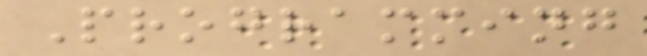Programming
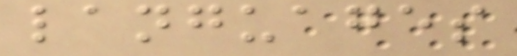languages
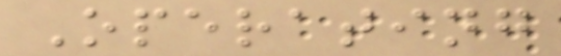Operating
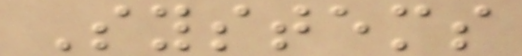Systems
